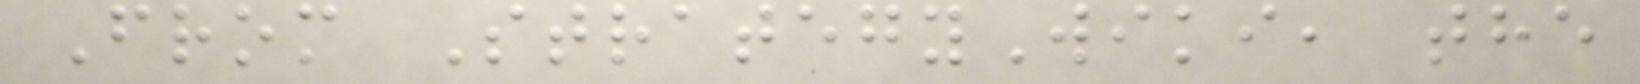From StrategyWiki, the
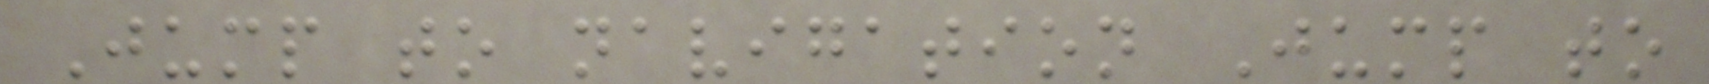Jump to navigation Jump to
